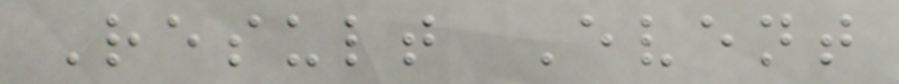Result Event
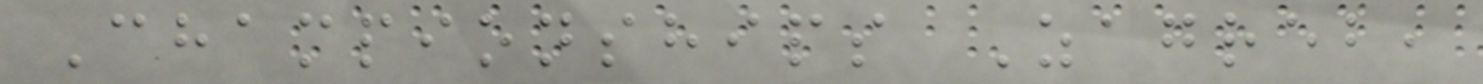Championships Zagreb,
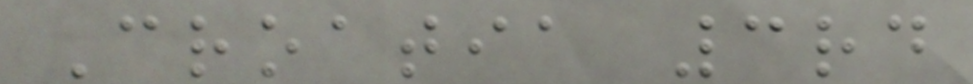Croatia 3rd
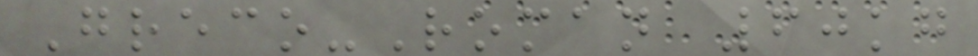Greco-Roman 60kg
